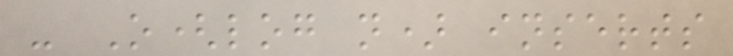- O(log n) inserts
